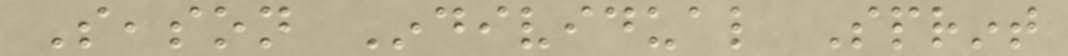Season Individual Sprint
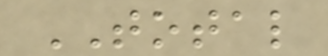TOTAL
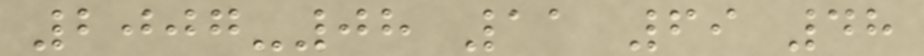2007-08 11 69 48
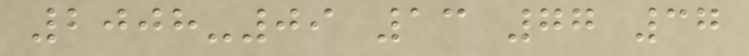2008-09 13 77 37
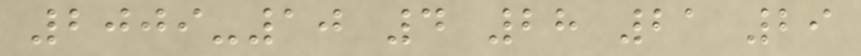2009-10 4 28 21 29
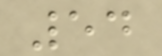54
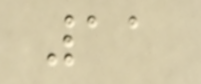11
